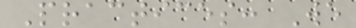Practices: We
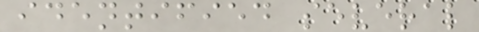identified several
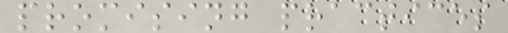promising practices
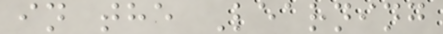in the Learning
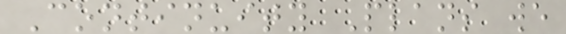Continuity Plans we
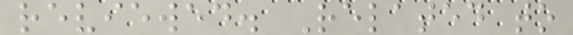reviewed. Related to
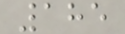185
